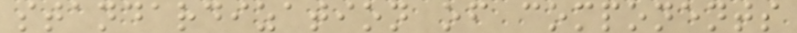standardization of components
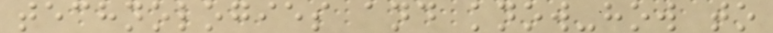technologies and know-how to
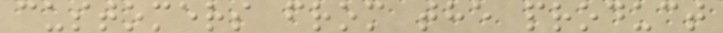customers from the product
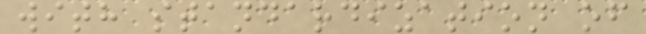with standardization of
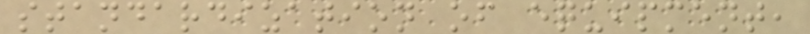standardization of equipment,
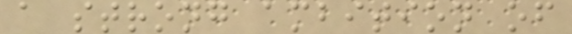a strong ambition of
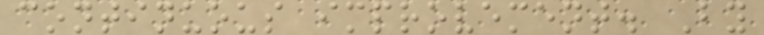continuous improvement. By
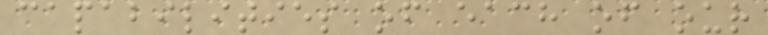capabilities of each of our
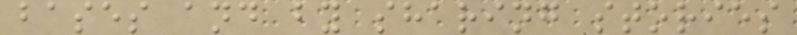bases and by sharing stories
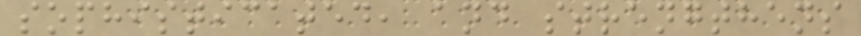sophisticated, and strengthens
